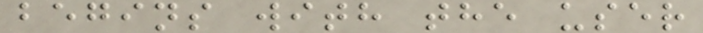begins with the user
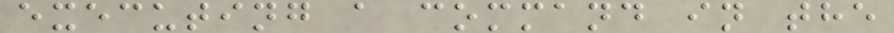executing a command in the
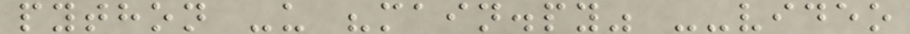python -u "main.py" --video
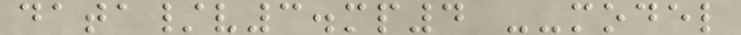data/v3.mp4 --model
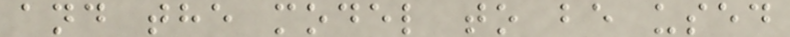and the model to be used
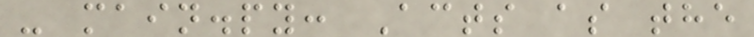- main.py: Acts as the
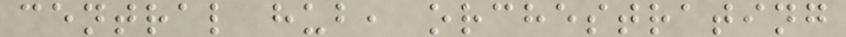central hub, orchestrating
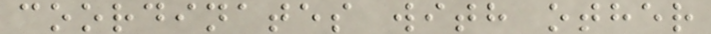coordinates with other
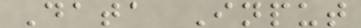Data Input
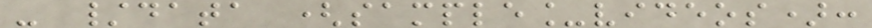- /data (sample_videos):
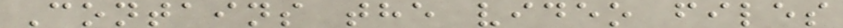Contains the video files
